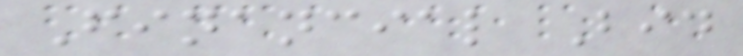Financial Bid
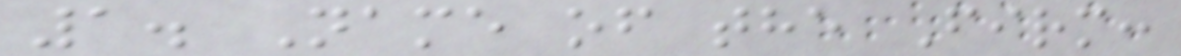1. Name of the Firm:
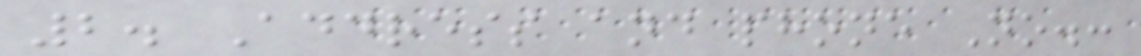2. Address and phone No.:
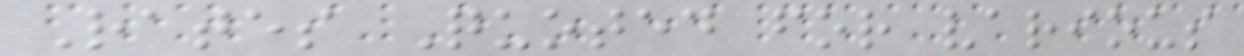Rates Quoted for various
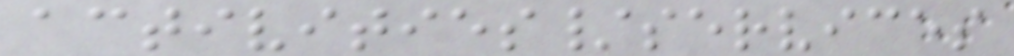activities/services
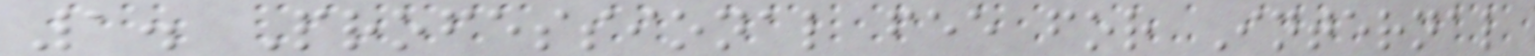1. Professional fee for Internal
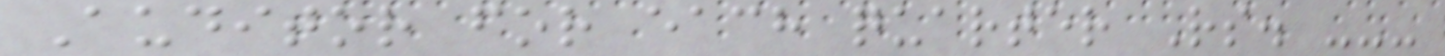Auditor for each quarter Rs. ---
